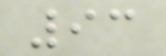93
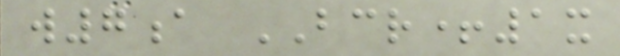w7a BCR+1x
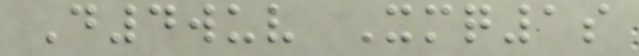D4wuv Xmq1s
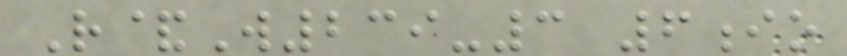R&W239-3 6io
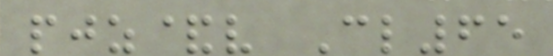pjz&v Cl65
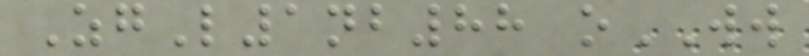ZgL1nb88 oWW
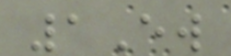1Ew
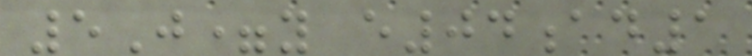5J=y e04ad1
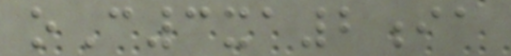oC3xa2ia
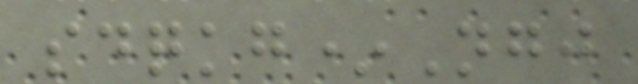sdqkg*Ngj
